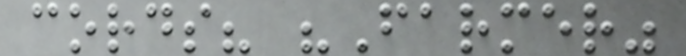cords? "Farmer"
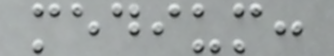medium:
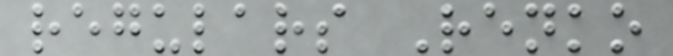regulars Renko
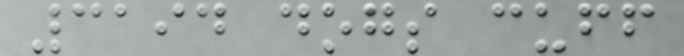3194 dogs cuff
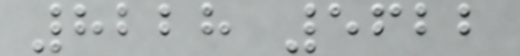8228 5622
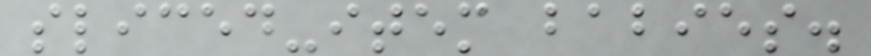sliced-item babies.
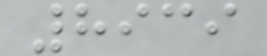8939
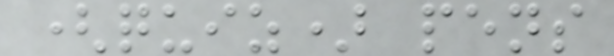(quiz) pens
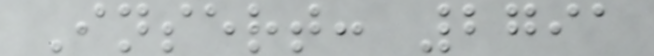Insert: 2791
